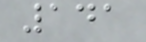141
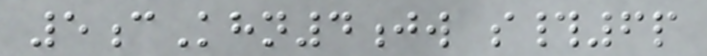5cKhn4jw s#6p
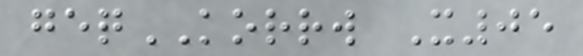geqKORRW X05
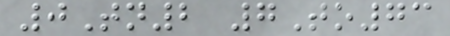0Tn2 7To73
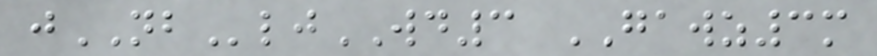jNBljWD3 GAWZ3m
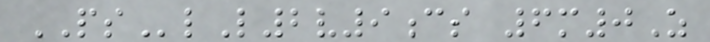PSlL2v9cs 6m0Z
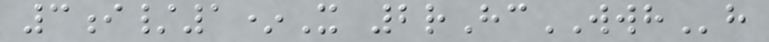3i/1*X 2rHcWWHh
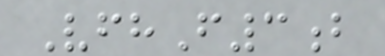VfhF3b
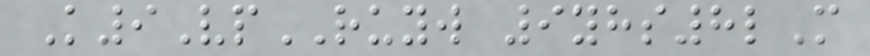K9VpRUYW 9yhs8lM
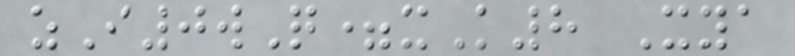zI0wQ=xK8 Xya
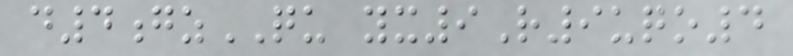d4gzQU yx9R9uqo4
